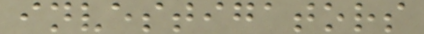investigators
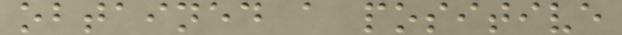obtained a positive
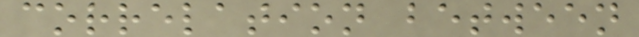correlation between
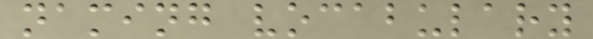naming vocabulary
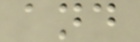and
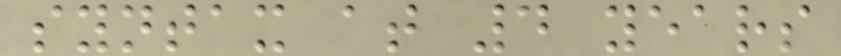syntax at 4 years
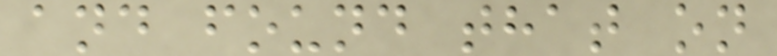and found that on
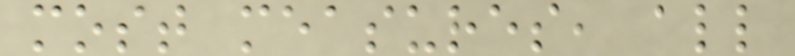most measures, all
